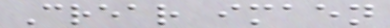Crear imaen
